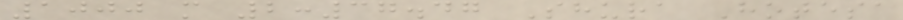1000 m 2:37.47 Shura Hotesa
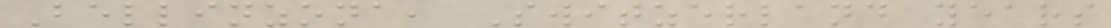Bellinzona, Switzerland years
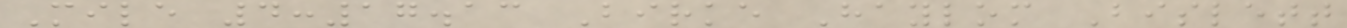Mile 4:17.13 Birke Haylom Bislett
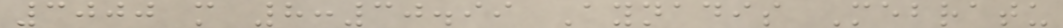3000 m 8:30.99 Aynadis Mebratu
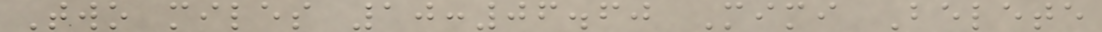Two miles 10:06.60 Mimi Belete
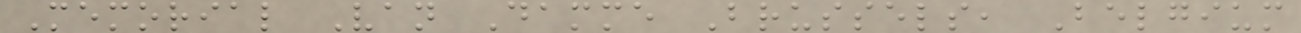Memorial Van Damme Brussels, Belgium
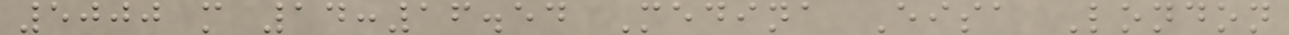5000 m 14:16.54 Medina Eisa London
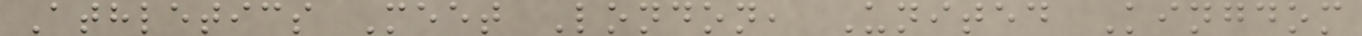Athletics Meet London, United Kingdom
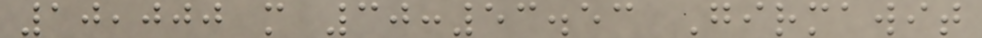10,000 m 30:53.53 Girmawit
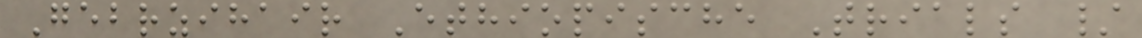Gebrzihair Ethiopische Trials /
